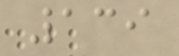139
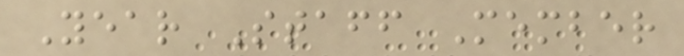Year Staff Member
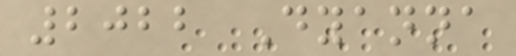2022 Dyanna
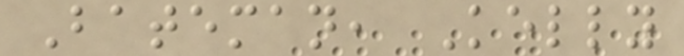Bateman, Kelly
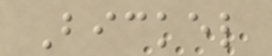Bickel
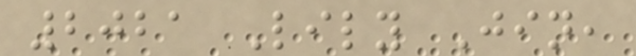2021 Lily Jin,
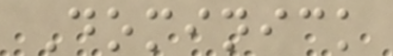Dominick
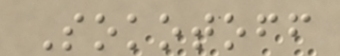Sokotoff
